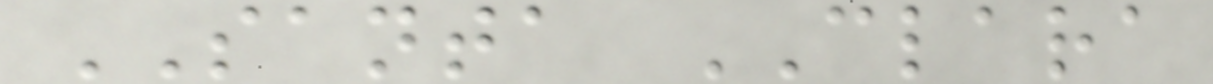SANTA CLARA
